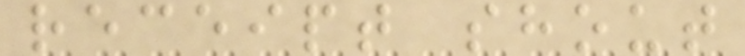receipt shout
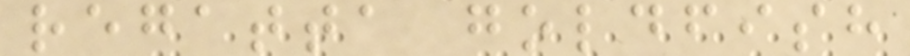regatta goldfish
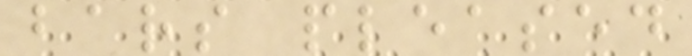bars pleased
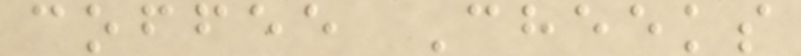coffee Cheeks
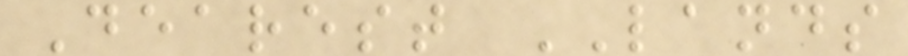Dearest LANDS
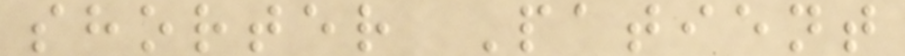shorter Patient
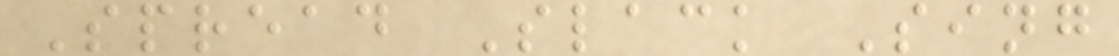Spread Slack Sing
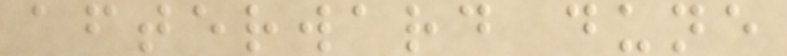afterward dune
